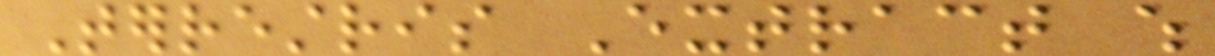Terrestris Extract which
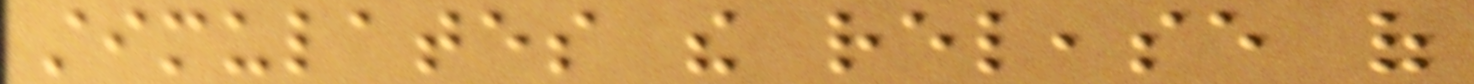stimulates the release of
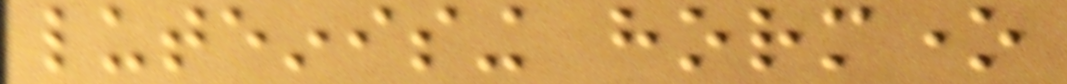luteinising hormone
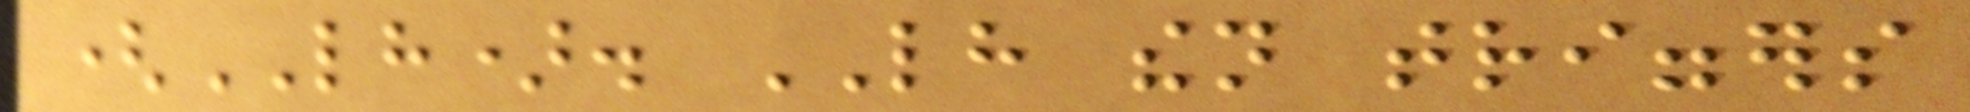(LH). LH then triggers
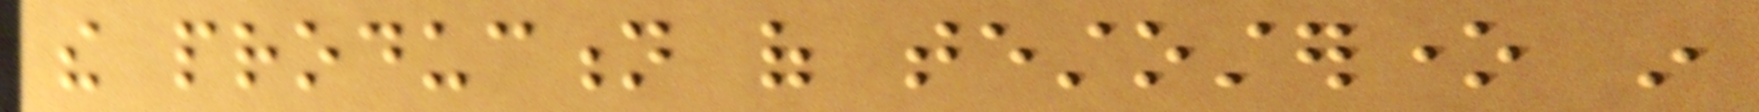the production of testosterone in
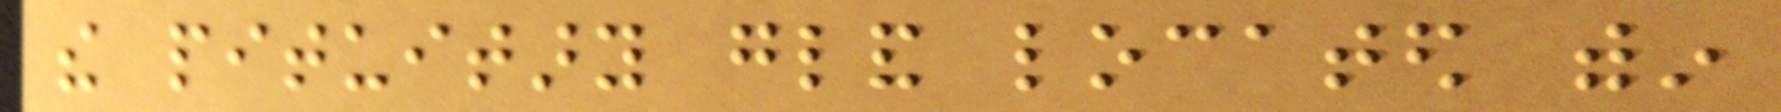the pituitary gland located within
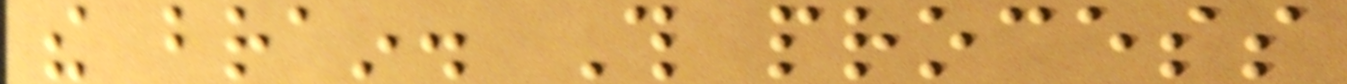the brain. This process
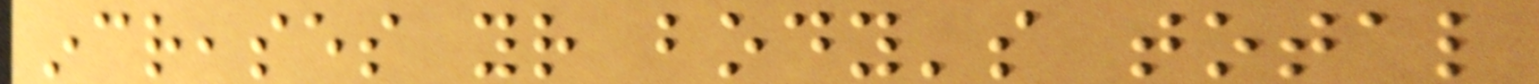increases your body's total
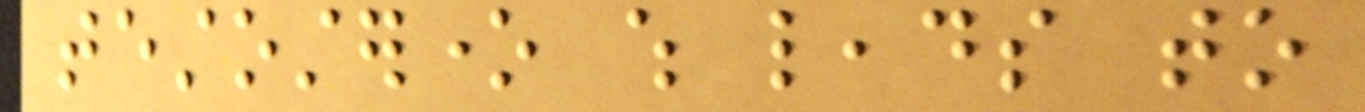testosterone which leads to
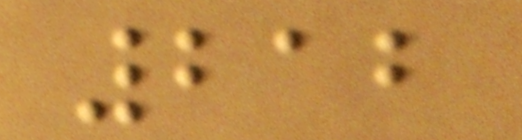212
